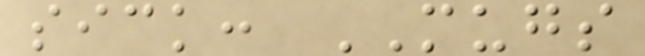sick: MUGS
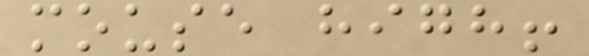mouse high!
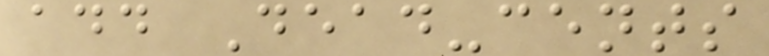add Dead-cents
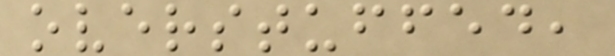overstuffed,
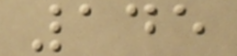145
